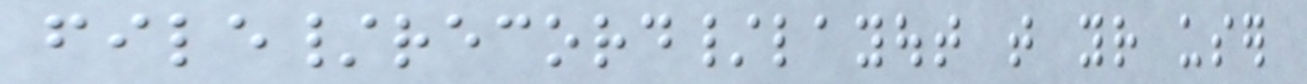file/record/layout that your user
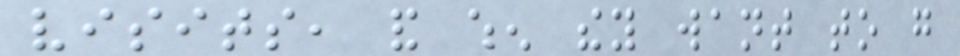visits, and when they want to go
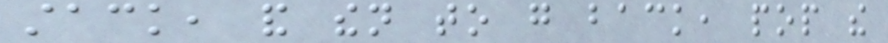stack, and then to go back, pop the
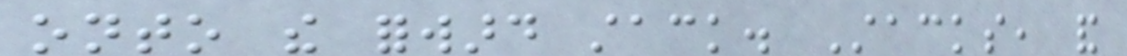onto the forward stack. Stacks, and
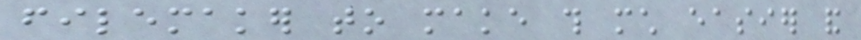filemaker to make this much easier and
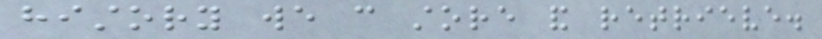history we can store and retrieve.
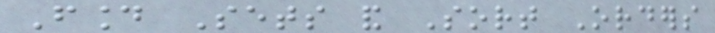Found Sets and Sort Orders
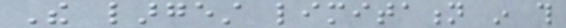The largest limitation in this
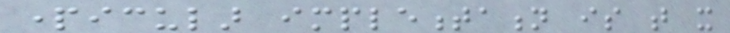particular implementation is that it
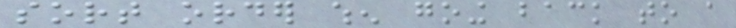sort order when going back to a
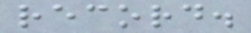record.
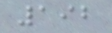192
